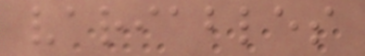variables
